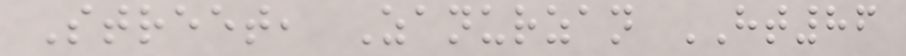Street, Zanurzan HT86
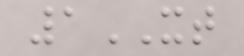1XT
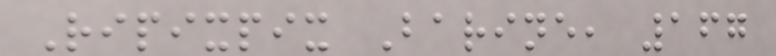Ripixpix Barine, 167
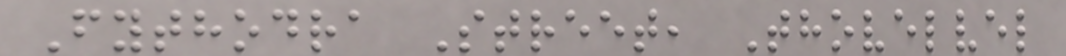Fythodra Street, Thovelvel
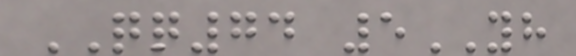QQ74 5YH
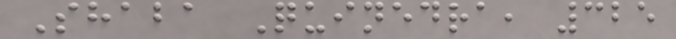Shaba Quinedra, 325
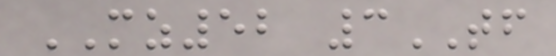MZ52 3TF
